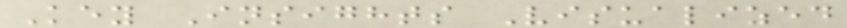Key Insights Visualized
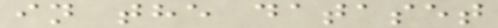in the dataset
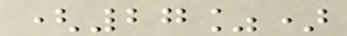(27%)
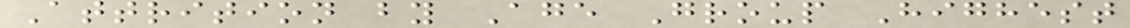Attrition by Age Group Highest
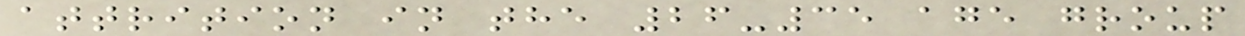attrition in the 26-35 age group
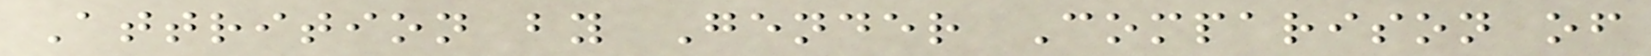Attrition by Gender Comparison of
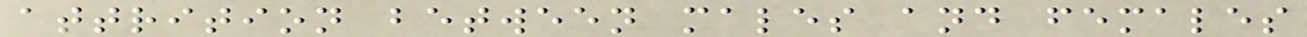attrition between males and females
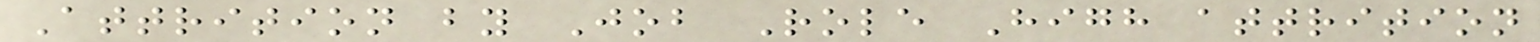Attrition by Job Role High attrition
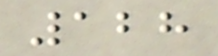128
